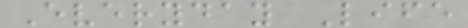Everyday Life
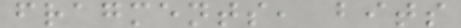fragments, bits
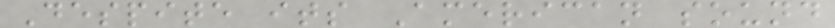Despite its American sound
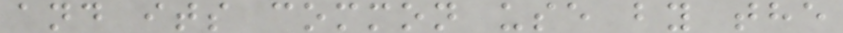and its common use by the
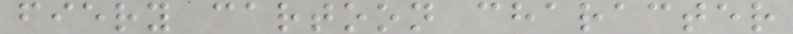fiery cartoon character
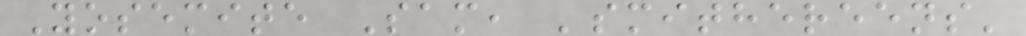Yosemite Sam, 'smithereens'
